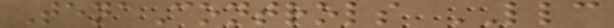TenaControls LLC
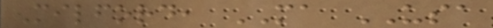Milford, MA USA
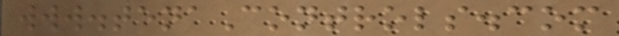www.tenaControls.com
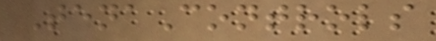TenaControls
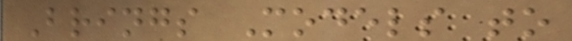Brings Models to
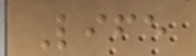Life
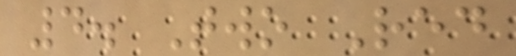4. Two Red
